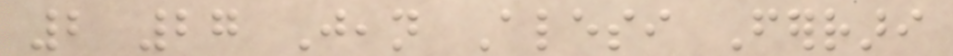2 27 Jean Alesi Ferrari
